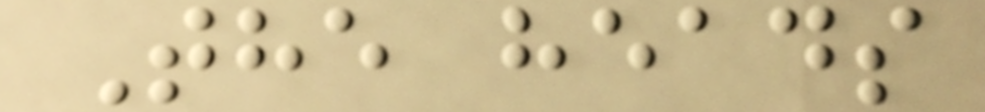The heads
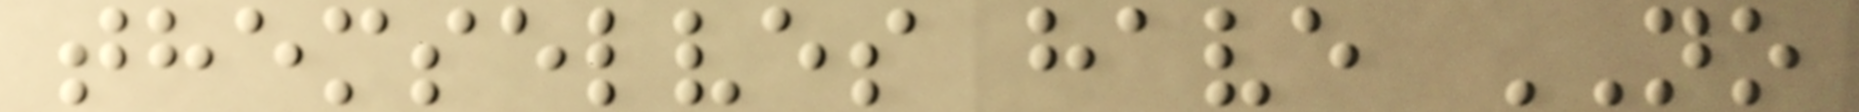themselves have NO
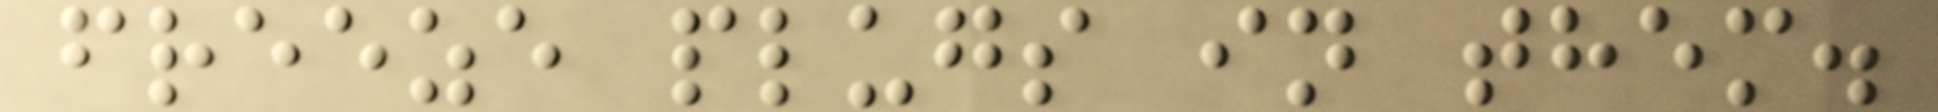freeze plugs in them.
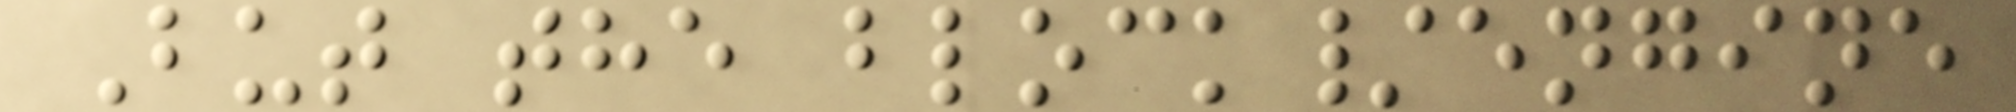But the block/engine
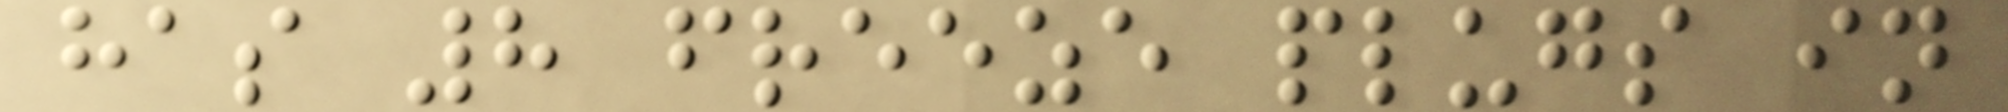has 8 freeze plugs in
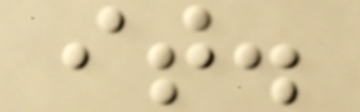it.
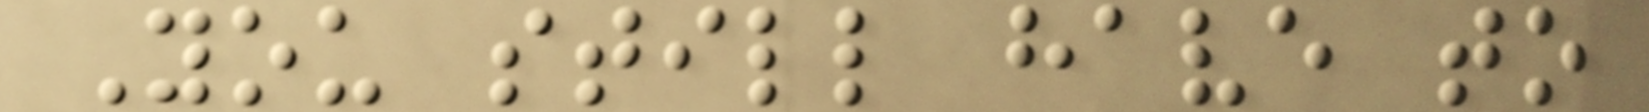You still have to
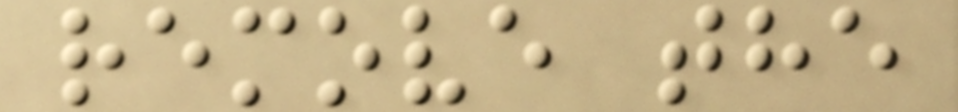remove the
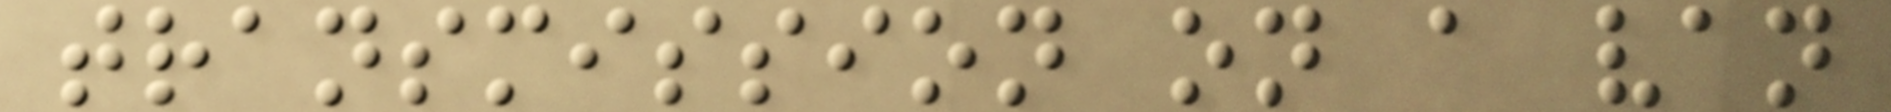transmission on a van
